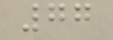77
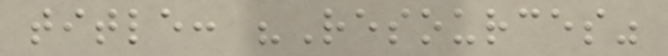title: "Resources"
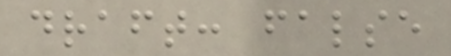draft: false
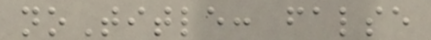noTitle: false
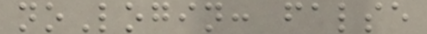noLogin: false
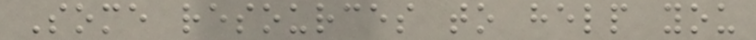Some resources to help you
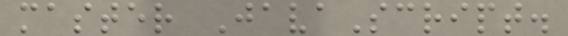master JavaScript.
